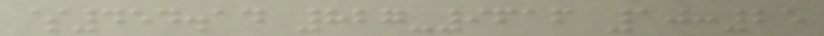$454.14 827-9616 10:25
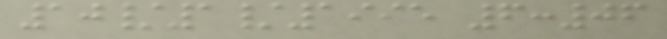10/1/1995 6:06
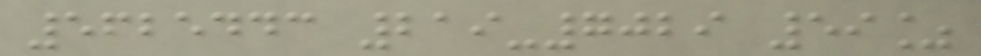5625443 219-7029 59%
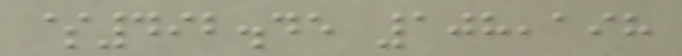$492.45 108,198
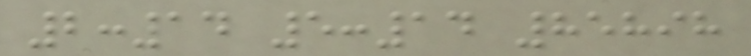2:14 5:14 85898
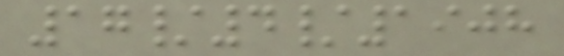17/4/1908
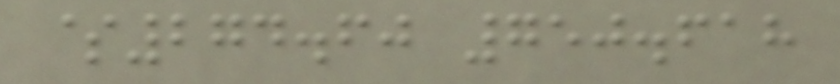$274.60 750.618
